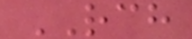RCH
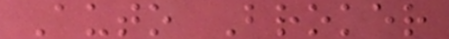Auto Broker
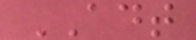ADT
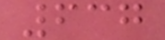637
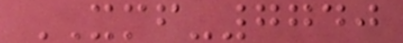XMF-7740
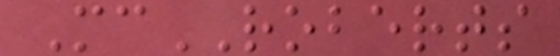McROBERTS
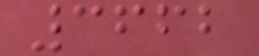3662
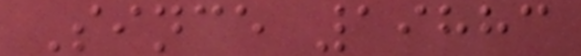Since 19883
